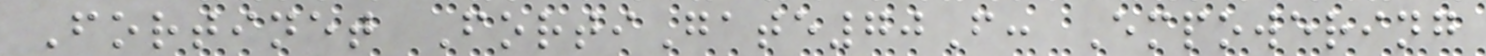Fortinet FortiGate70F: Empowering
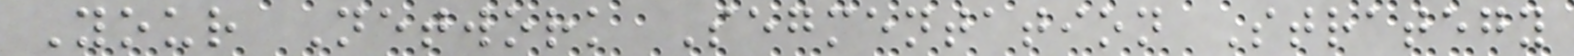Your Network Segmentation Strategy
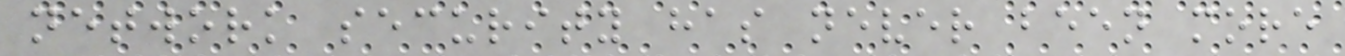network security has never been more
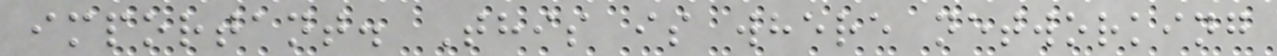important. This is where networking
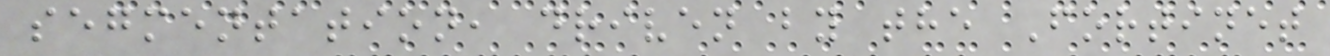segmentation, driven by the Fortinet
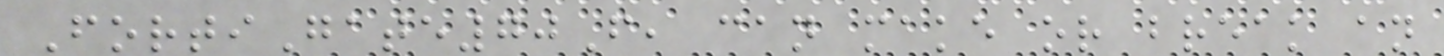FortiGate70F, can make or break an
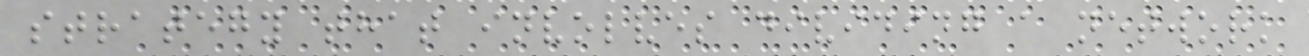strategy that involves dividing a network
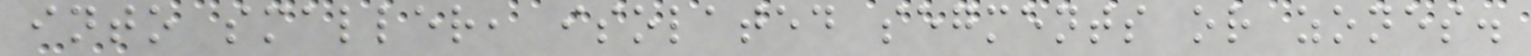into smaller, isolated segments or zones.
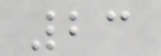23
